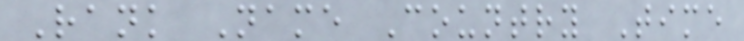Rank Name Country Time
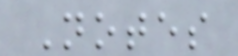Notes
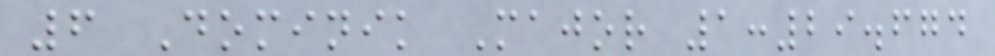6 Dominik Major 1:29.674
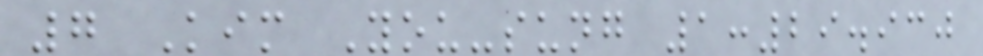7 Kim You-sung 1:29.930
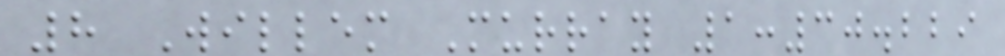8 Willem Murray 1:30.229
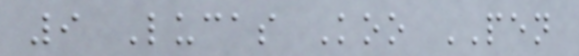9 Lucas Koo PEN
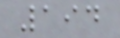194
